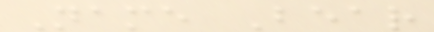Name Bear
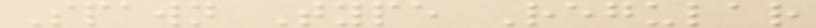Spawn Type Regular
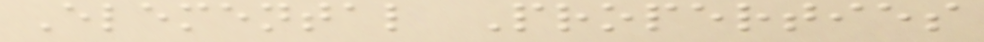Elemental Properties
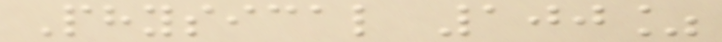Physical 100%
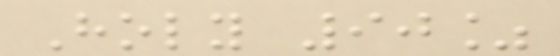Holy 90%
